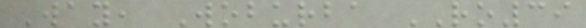Way, Woburba RO39
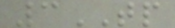3TP
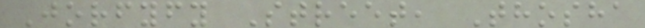Jorfyfy Street, Thosha
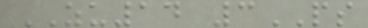ZU14 3PS
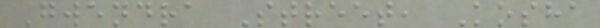Gwendra Street, Kosha
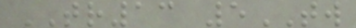TR13 5TW
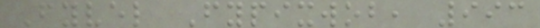Fyvel Fypixwob, 993
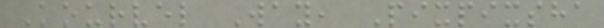Kourvel Way, Pixpixsha
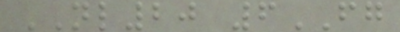NL20 6FG
